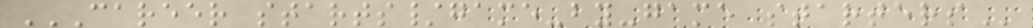CAREER STARTS/GAME-BY-GAME STARTERS
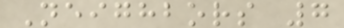Neighbors 7
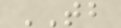TB
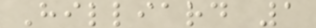Hilliard 1
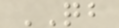QB
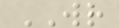WR
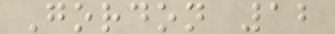Gordon 12
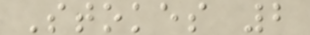Stokes 2
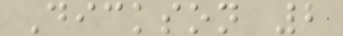Dickson 2
